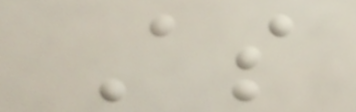As
